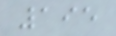195
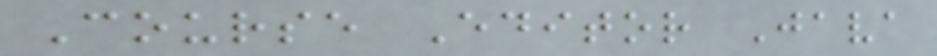Course Editor Java
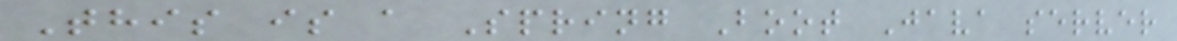This is a Spring Boot Java server
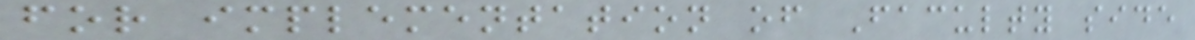for implementation of Faculty side
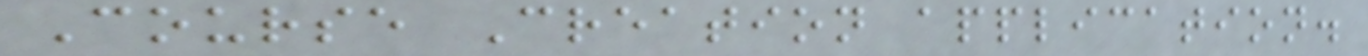Course Creation application.
